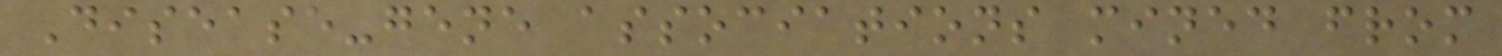Disease-gene associations mined from
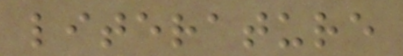literature
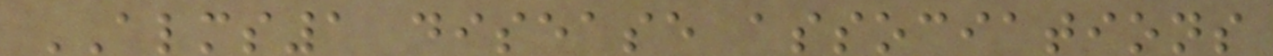ALMS1 disease associations
